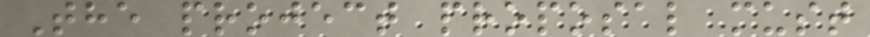The project proposal must
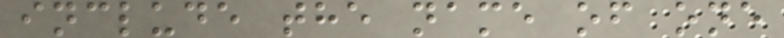include the name of one
